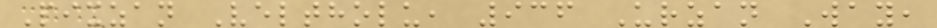Pixzan Veltholu, 936 Urzan Way,
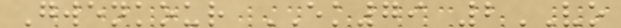Gwenkour EK79 2VO
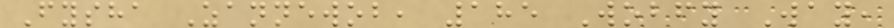Fysha Zannewob, 185 Wobfy Way,
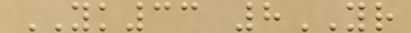YK33 8YR
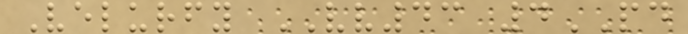Velurfy VV43 4PD
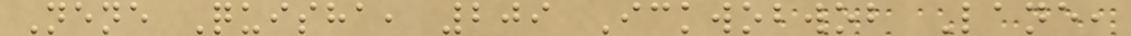Nene Quisha, 209 Ickwobwob Lane,
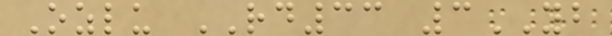Ozlu RD33 3YB
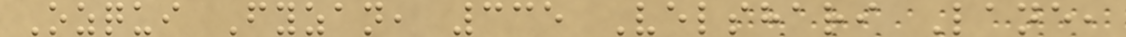Ozqui Fyzan, 335 Velshari Lane,
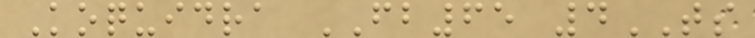Koquidra FB65 4TS
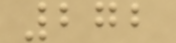272
